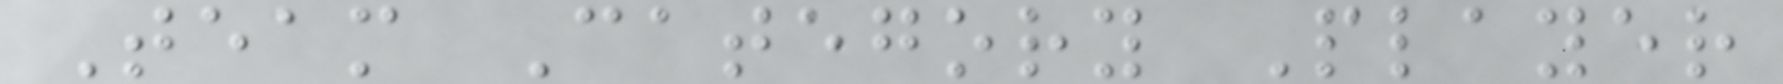Team Category Player
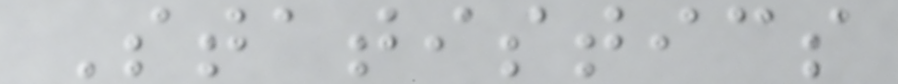Statistics
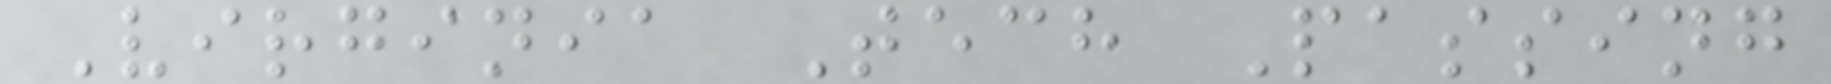Virginia Tech Passing
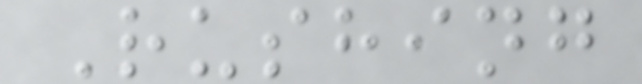Rushing
